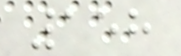158
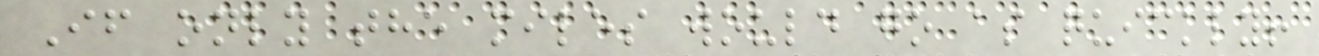If only the miles would go as quickly!
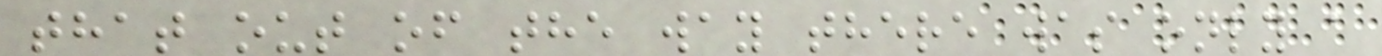that out of the way there was only a
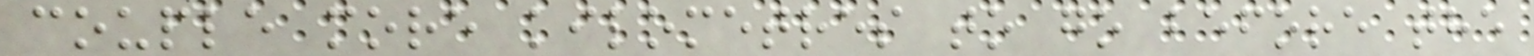couple more kilometres to go before the
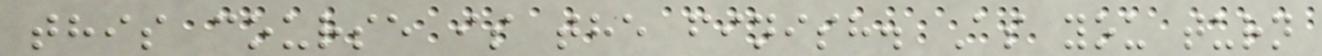this course is the finish. As you turn
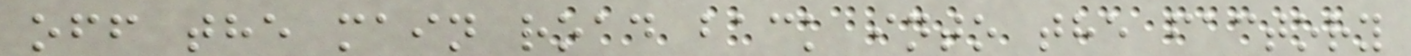off the main road back into the factory
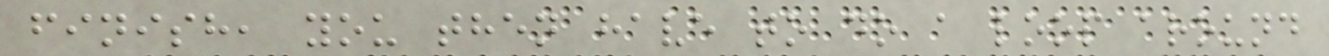finish, you then have to do a loop around
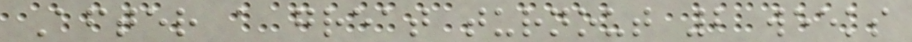After a great turnout 2 weeks
